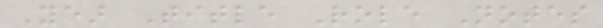Year Title Role Notes
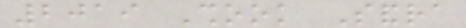2019 Shook Sandra
